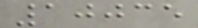10035
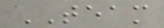TEAM
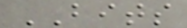BITS
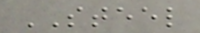STEEL
